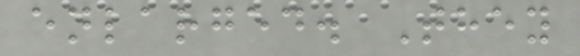enlarged. They
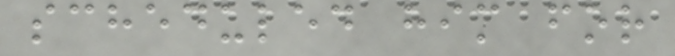scheduled him for
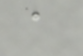a
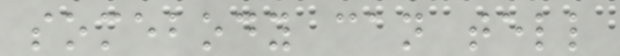somebody can tell
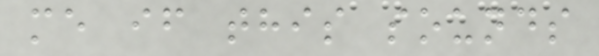me if this sounds
